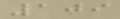109
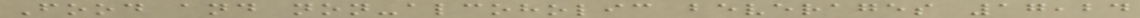Food and non-alcoholic beverages 17,24
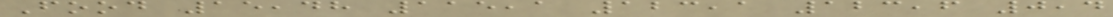Food 15,48 115,1 123,1 123,6 0,4
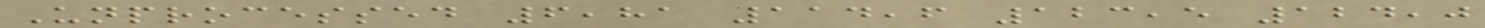Unprocessed 6,81 114,6 123,5 124,0
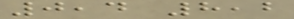0,4 8,2
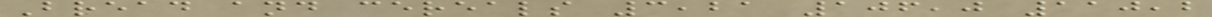Bread and cereals 3,21 106,0 110,2
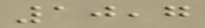10,7
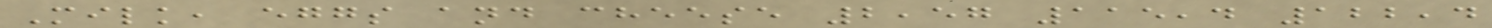Milk, eggs and cheese 2,57 115,4 122,4
